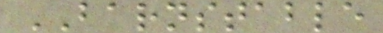BARNSTABLE
